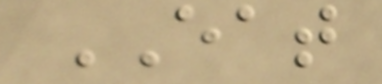EAT
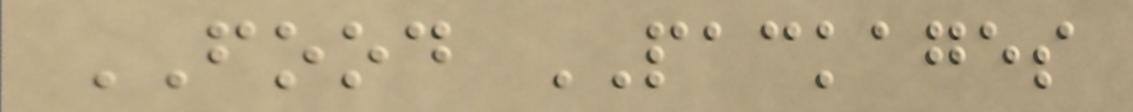FOOD PACKAGES
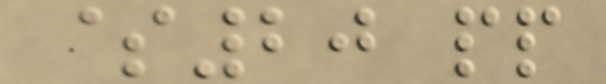$20 pp
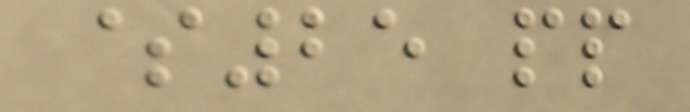$25 pp
